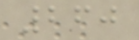260
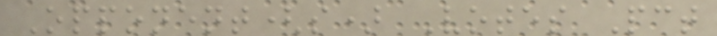Opponent(s) Votes Pct
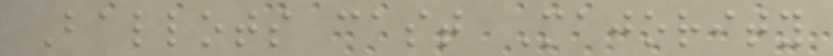Ballots cast Majority
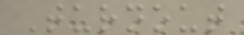Turnout
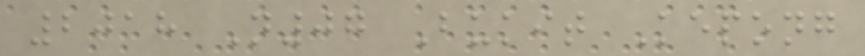2018 N07 Bukit Kepong
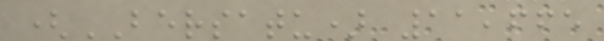(BERSATU) 11,665
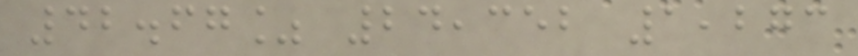42.67% 24,352 1,273
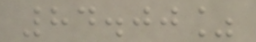84.00%
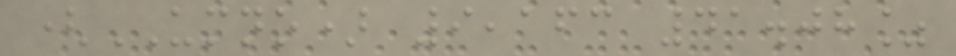(UMNO) 9,163 41.08%
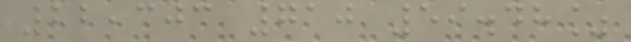22,303 710 59.48%
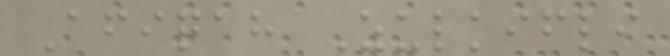Afiqah Zulkifli
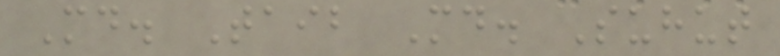Md. Taib Md. Suhut
